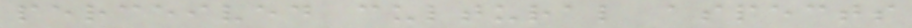perceived cultural aspects
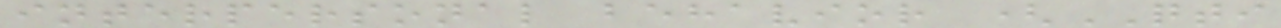interpersonal behavior (QTI
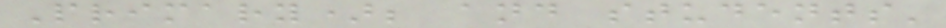Primary); and students'
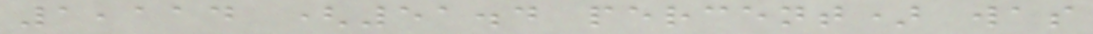1,114 (51.4 percent) was
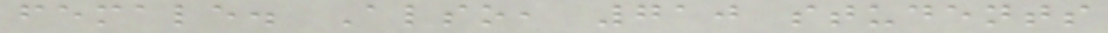female. Also, 710 students
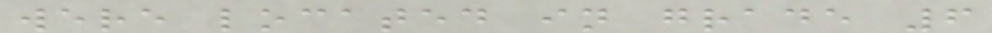were located in grade 6
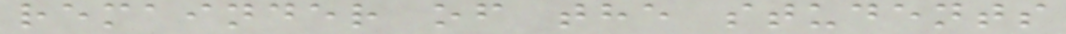remainder of the students
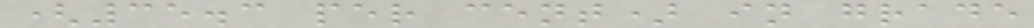(35.3 per cent) in grade
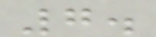7.
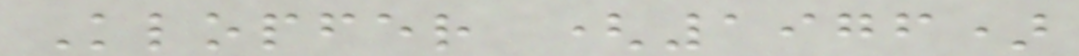Klopfer (1976)
